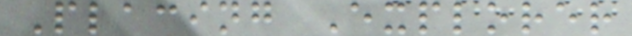Placing Explorer
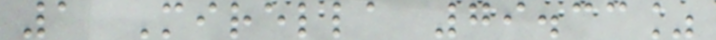1 Mirella 79.33%
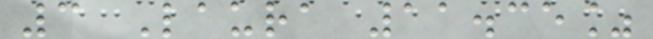3 Laura 11.35%
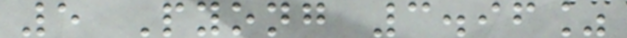5 Pyong 3.96%
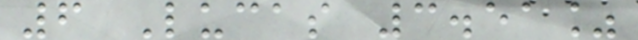6 Lucas 3.51%
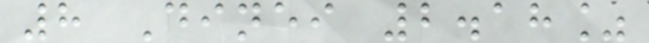8 Dinei 2.18%
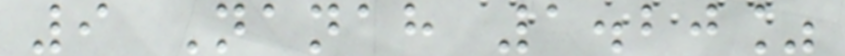9 Nanah 1.20%
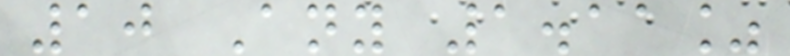10 Any 1.11%
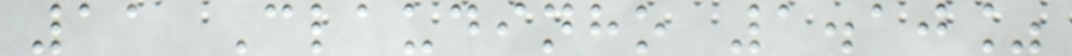11 Claudinho 1.10%
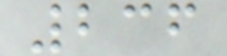236
